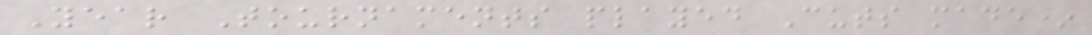Year Tournaments played Cuts made*
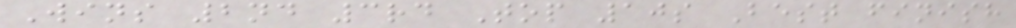Wins 2nd 3rd Top 10s Best finish
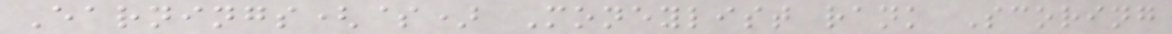Earnings($) Moneylist rank Scoring
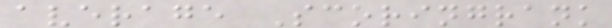average Scoringrank
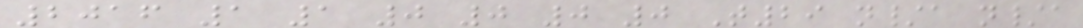2016 1 1 0 0 0 0 T29 n/a n/a
